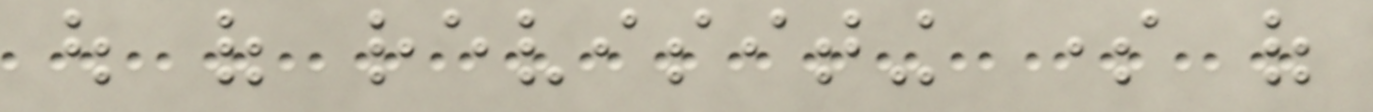out of revisiting some of
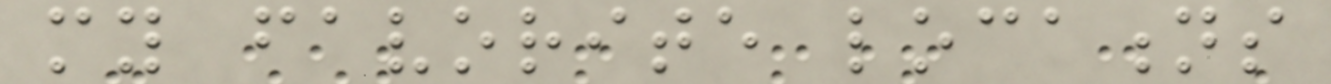my favorite locations
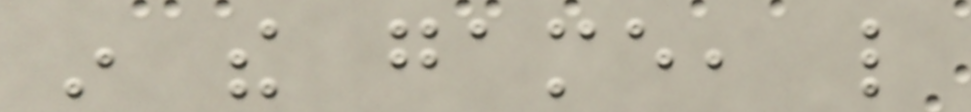in the game, like
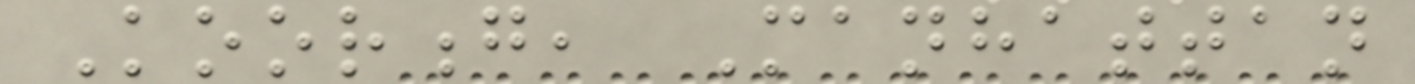Koorong, Manhattan
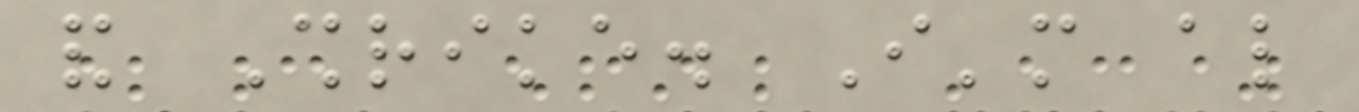and Shrike. I'm also
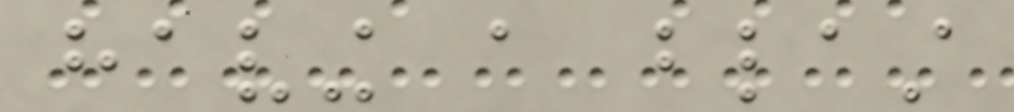having a blast
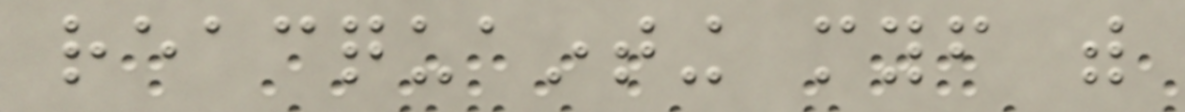reacquainting myself with
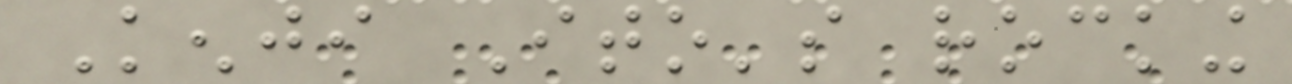Kenji Ito's rocking
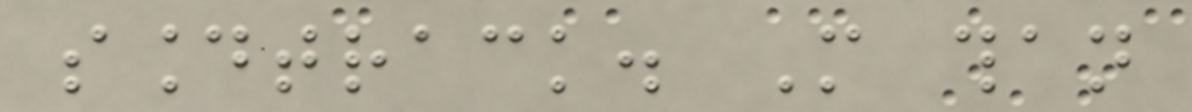soundtrack. More than
